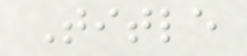Title
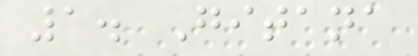1. Gitana
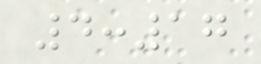4:17
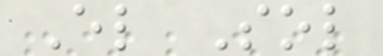El Sol
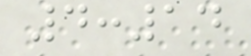4:14
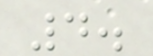4.
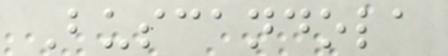Buscandola
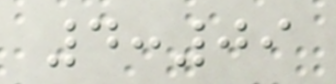4:09
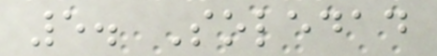5. Soledad
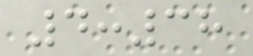4:38
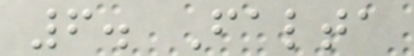6. Falta
